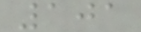101
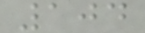104
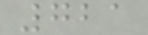721
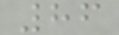86
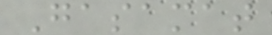Gasamat
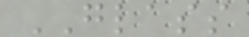GLASS
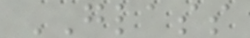GLASS
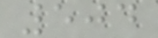504
